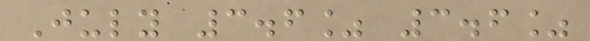July 3.6% 3.6%
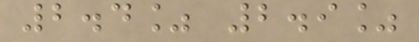2.4% 2.9%
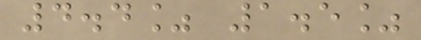4.4% 1.5%
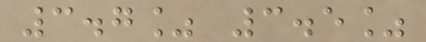3.7% 3.5%
